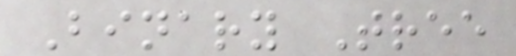Binary Tree
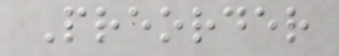Preorder
